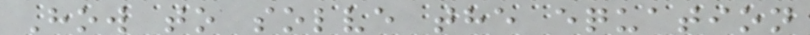How to solve the equation
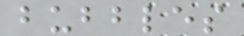bubbles
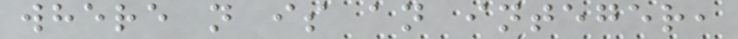where n is an integer,
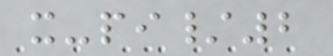x-pi/2
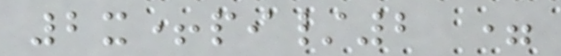2x+pi/2 =
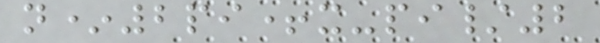n*2pi+x-pi/2
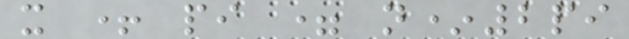x + pi = n*2pi
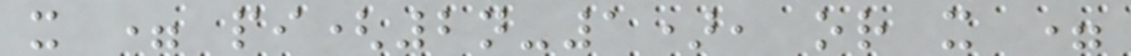x = pi(2n-1), or x =
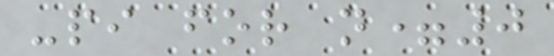-pi for n=0
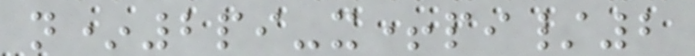n*2pi-x+pi/2
